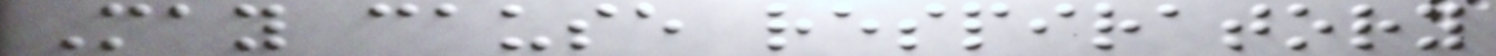May cause respiratory
